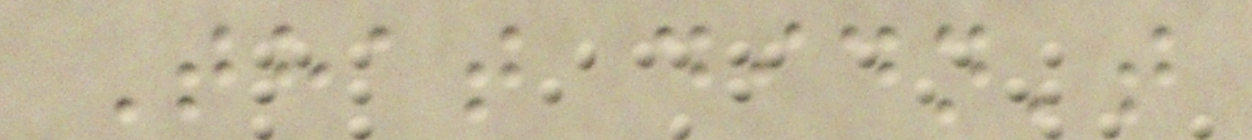That didn't
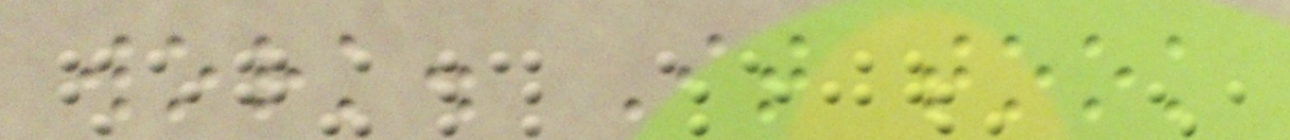work. It took
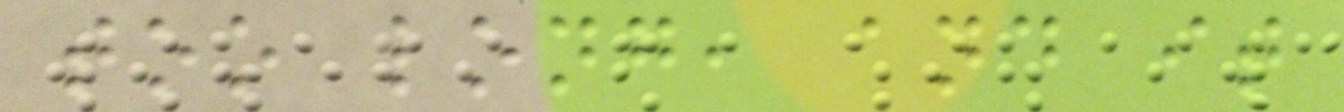too long, and it
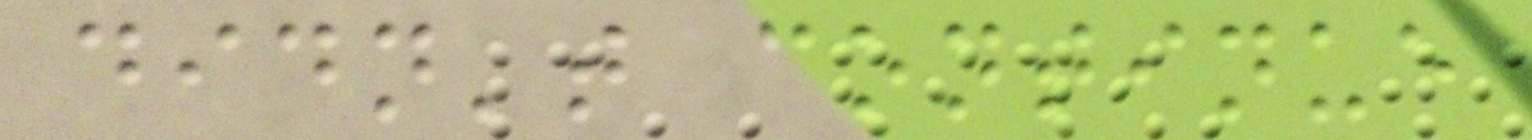didn't continue
